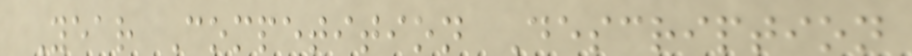Year Competition Description
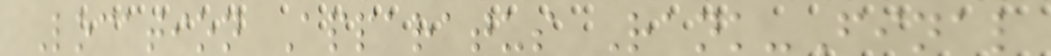Location Apparatus Rank-Final
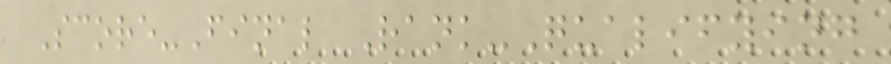Score-Final Rank-Qualifying
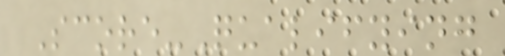Score-Qualifying
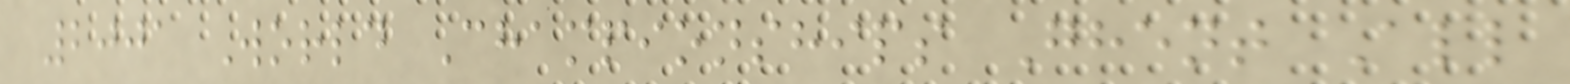2001 World Championships Ghent All
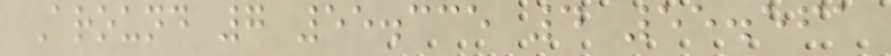Around 7 55.335 4 55.561
